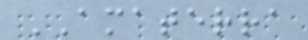AMATERRA
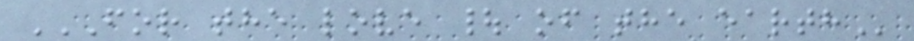FOR THE LOVE | OF THE EARTH
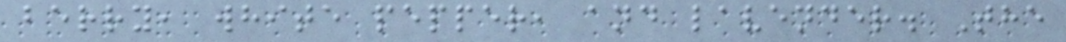berry, white pepper, and lavender. The
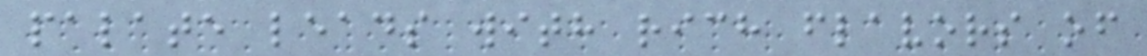palate leads with rich flavors of
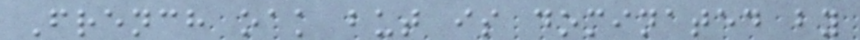French oak but is dominated by
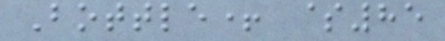Bottle+ $85
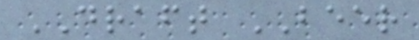DRAFT BEER
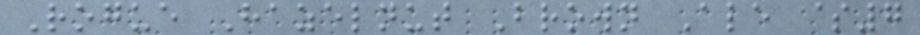Rogue Hazelnut Brown Ale $7
